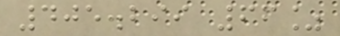405.299 66%
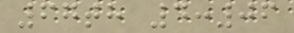67th 4:06
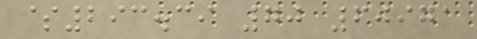$293.39 70 60971
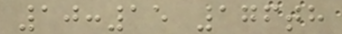10:15 176th
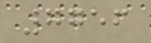7756
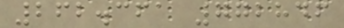262.361 772846
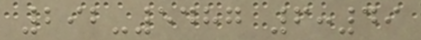292-5487 6:49
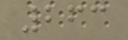263
